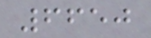6650
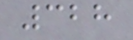328
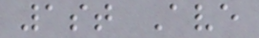1st Ave
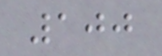100
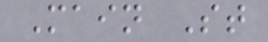Main St
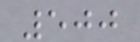500
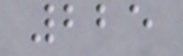225
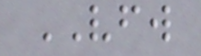VFW
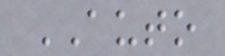AUTO
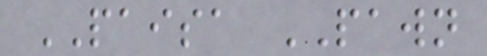PAISA PAWN
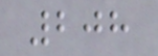208
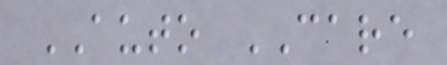AUTO CARE
